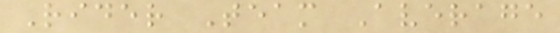Rider Team Average
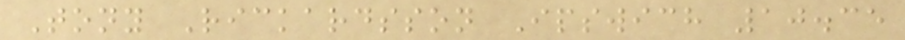Tony Rickardsson Ipswich 10.35
